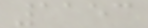1153
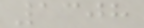1308
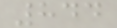844
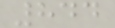844
